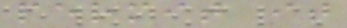permit it
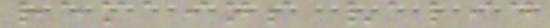remains valid
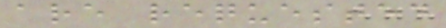are requested
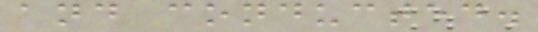and conducted.
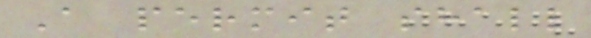A permit shall
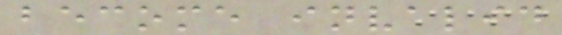become invalid
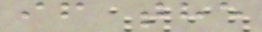if the
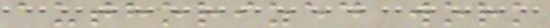authorized work
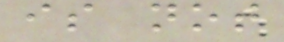is not
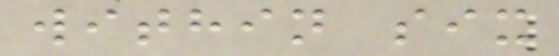within six
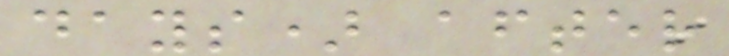days) after
